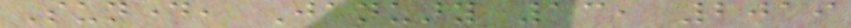Sunday, January 13, 2019
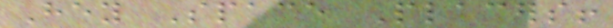Hey Space Placers!
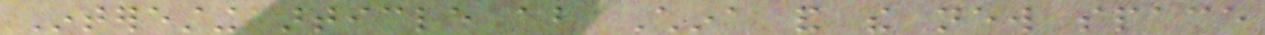Interesting article about China and the new space
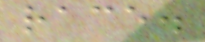race.
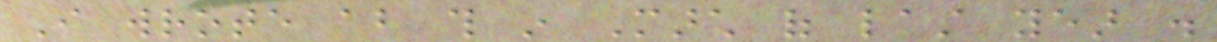I wrote about this in March of last year .
